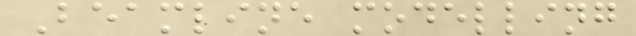Beamline modelling
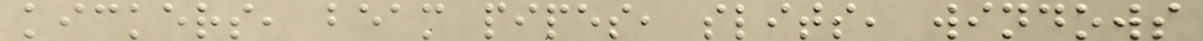kickers, beam pipes, slits, windows
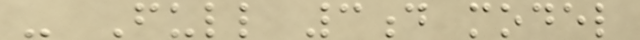- Full 3d model
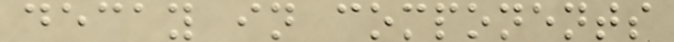decay in components
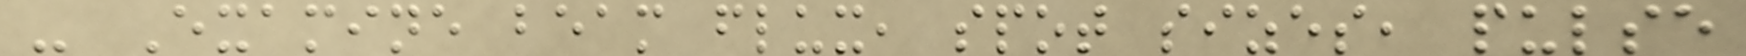- Examine beam flux, spot sizes, pulse
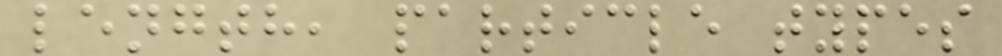length, particle types
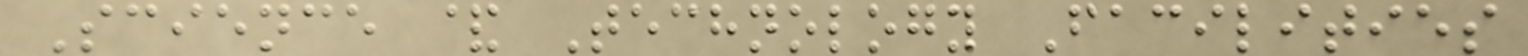Science & Technology Facilities
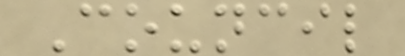Council
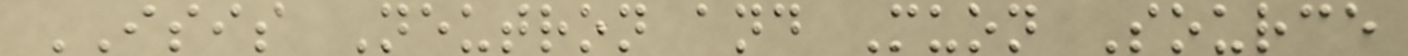ISIS Neutron and Muon Source
